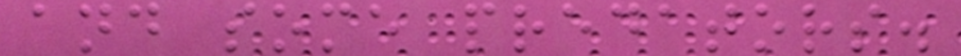and some predators.
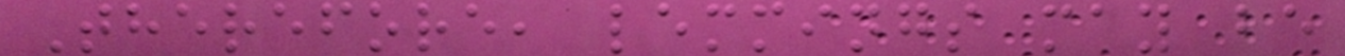Therefore, lemmings may be
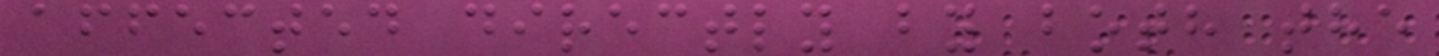affected directly by both the
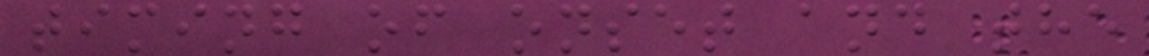timing of onset and the
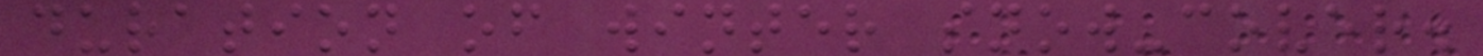duration of winter snow-cover.
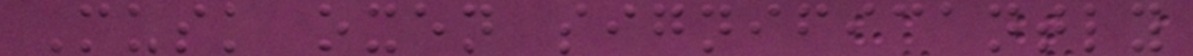Musk oxen significantly
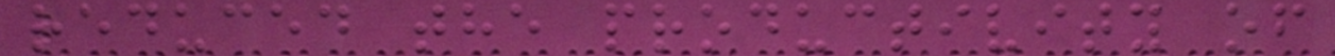reduced the productivity of
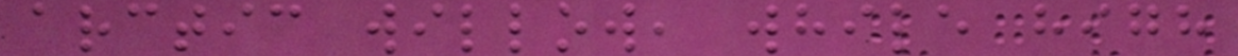arctic willow, while high
